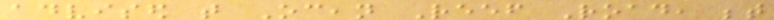advised that Ocean Reef Road, between
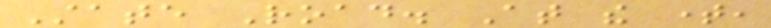State Road. At the time,
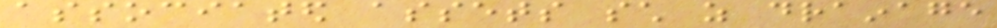associated assets such as drainage
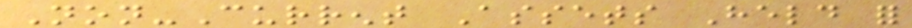Non-Current Assets Held for
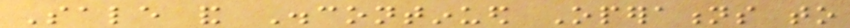Sale and Discontinued Operations to
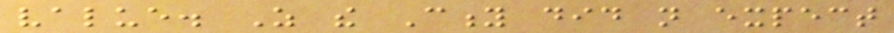value. As the City did not expect
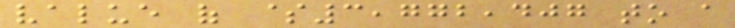value of $3,772,407 to a
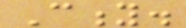City.
